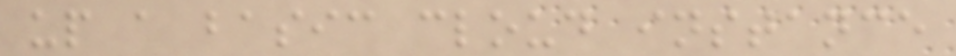up a basic cloud instance
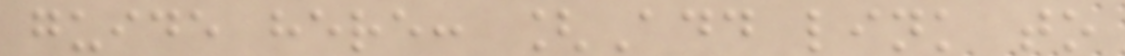guide here: [Add link to
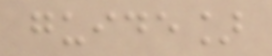guide]
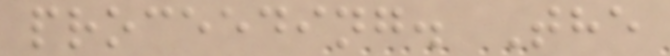proceeding. The
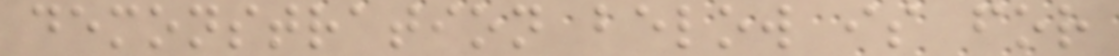demonstration below is for
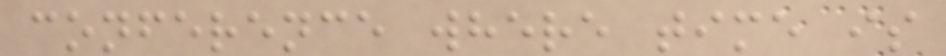conference where time is
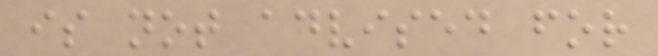is not advised for
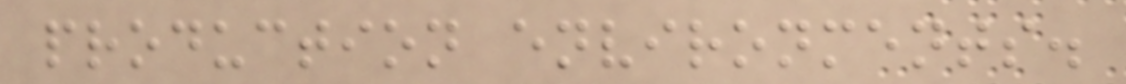production environments.
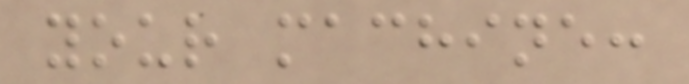your machine:
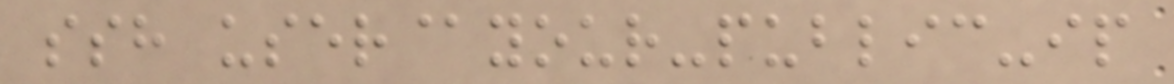ssh user@your-public-ip
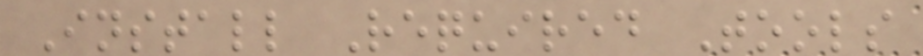Install Required Tools
